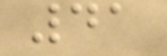41
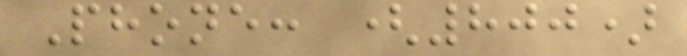Phone: (800)
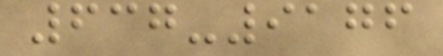637-9176
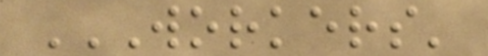WORKERS'
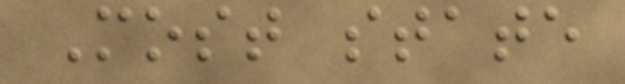Most state
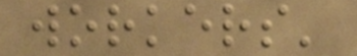workers'
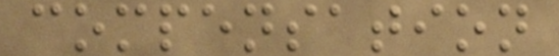compensation
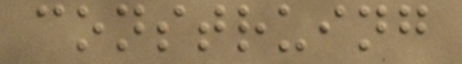construing
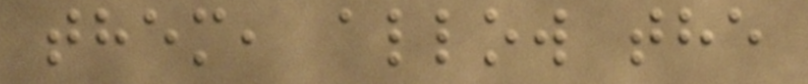them, allow the
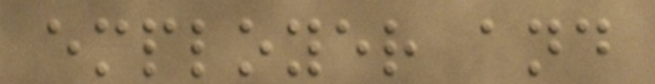employer and
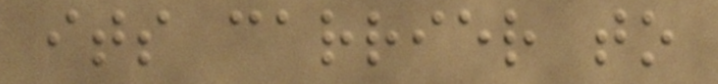its carrier to
